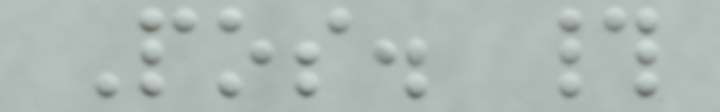Pos. #
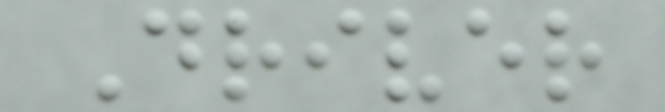Driver
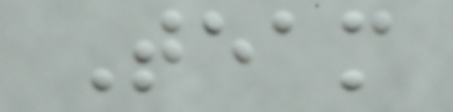Team
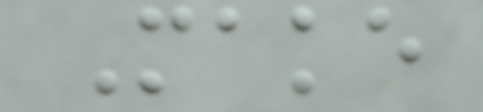Make
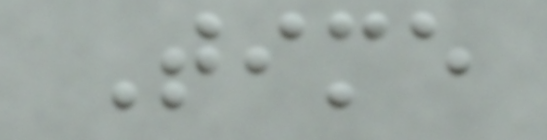Time
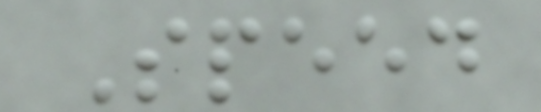Speed
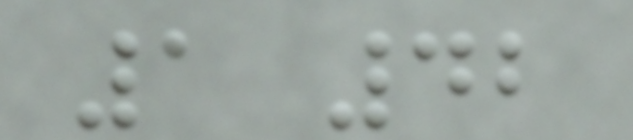1 42
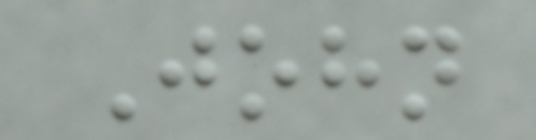John
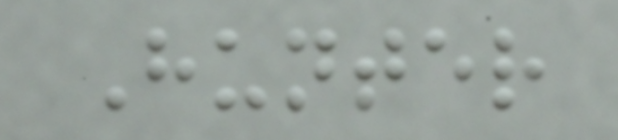Hunter
